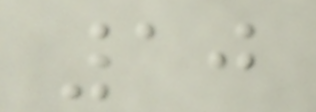10
